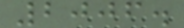2006.
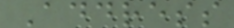Address
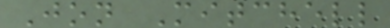Jon Mitchell
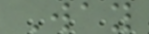Way
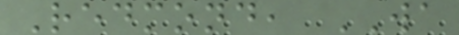Redmond, WA
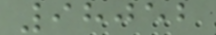98052
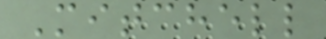Mitchell
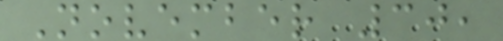November 30,
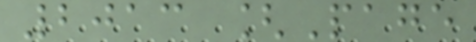2013 [Page
